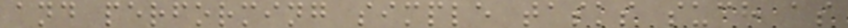and performing simple tasks such as
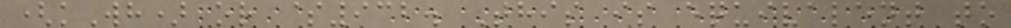(kWh) or $932. This is equivalent to
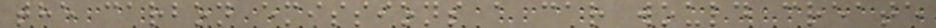the carbon emissions a car would create
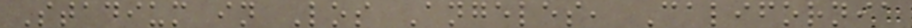Stadium in Los Angeles, California
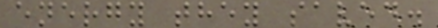energy they saved.
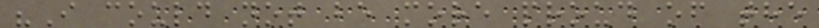"I could not be more proud of the
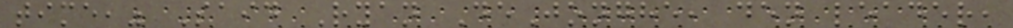time," Said Ryan DeJonghe, den leader,
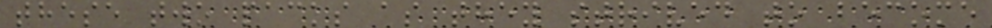these two packs as they strived to become
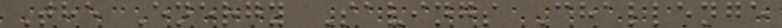The Energy Savings Challenge
